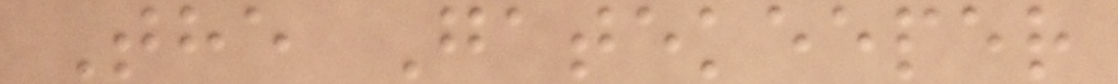The Gatekeeper
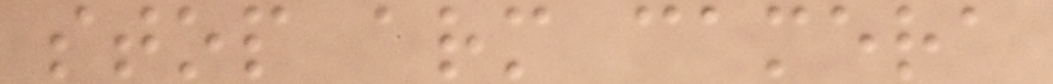stop arm camera
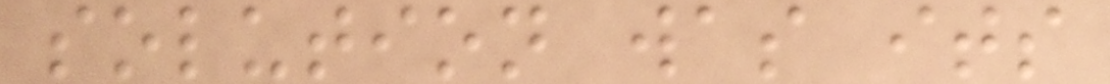solution was its
